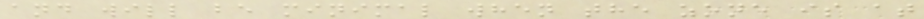and will be minimal when the zone is at
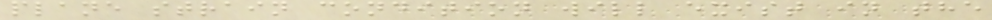plane strain condition will exist in the
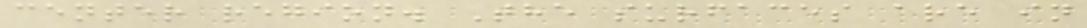center region. The surfaces are in
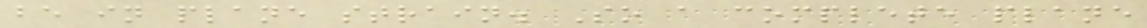be in plane strain. So a complete plane
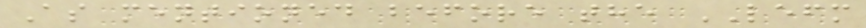As mentioned before the LEFM
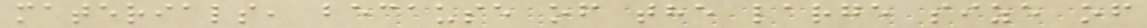materials, because of the large size of
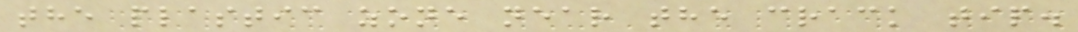the plastic zone near the crack tip.
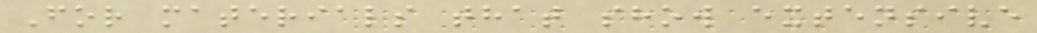For materials that show extensive
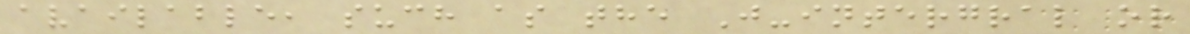available, such as the J-intergral or
